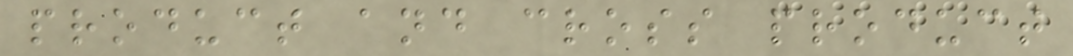product and cross product
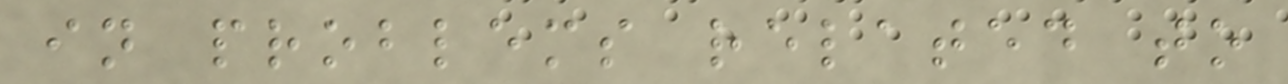in problems related to
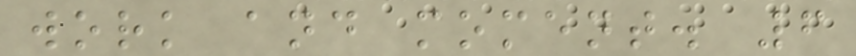work and moment. 6
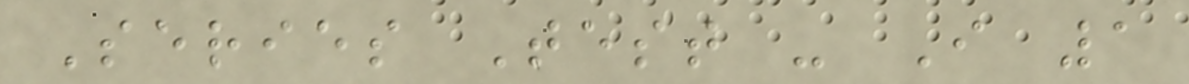Series Test - I 1
